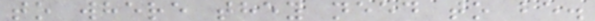to where they need to be.
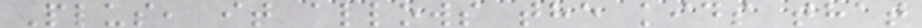Plus, it allows the kids that
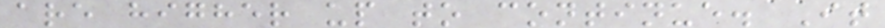are higher up to continue. It
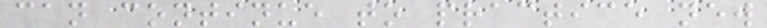can continue to practice new
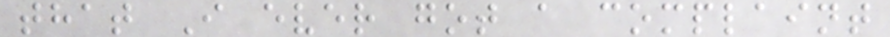that I ever got a complaint
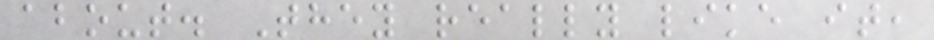about. They really like it,
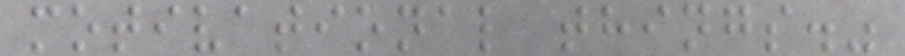motivational things."
